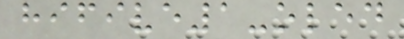hifive1-oled
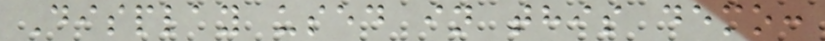Display used in this demo:
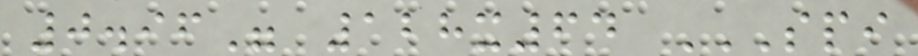0.96" 128x64 SPI
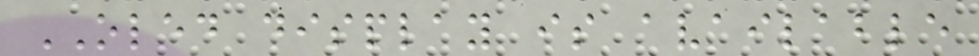OLED display is available
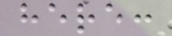here:
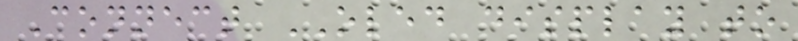Connect OLED display to
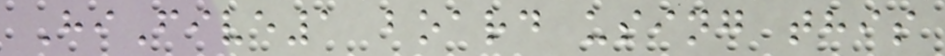HiFive1 board using this
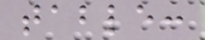table:
